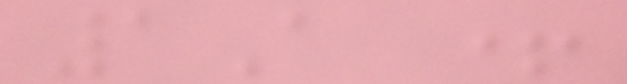1A +
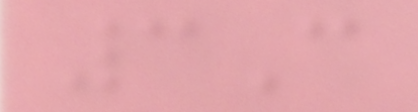3C
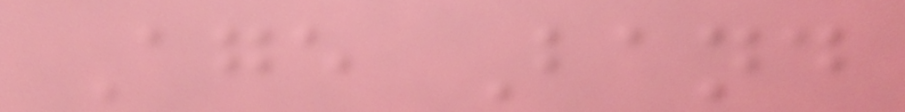Age Band
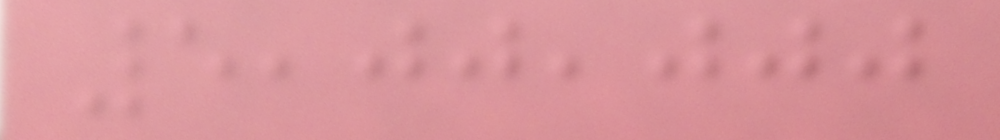5,00,000
